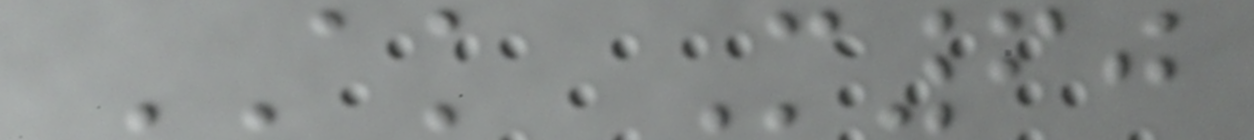AK M60
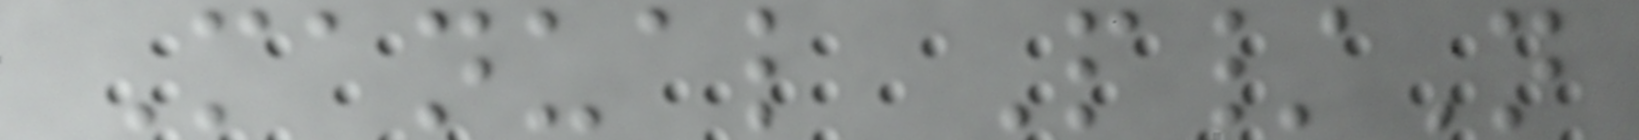Manual P/N
